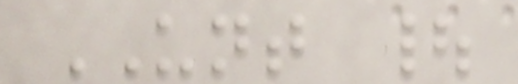UNT |
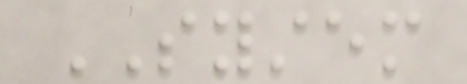SYSTEM
